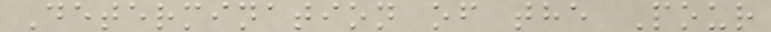Determination of the Pour
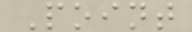Point
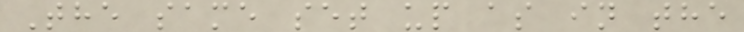The same set up as in the
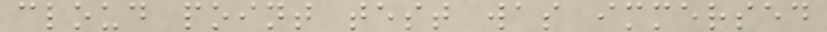cloud point test was immersed
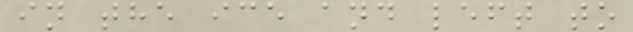in the ice and left to
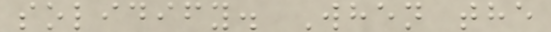solidify. When the
